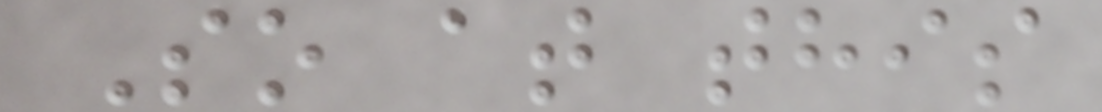So at this
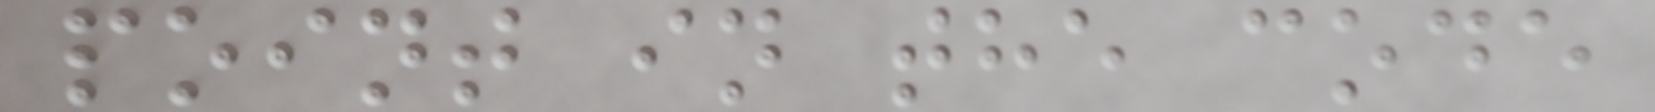point in the code
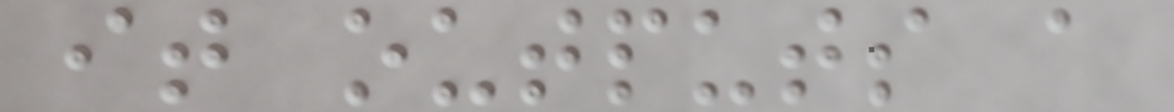it outputs a
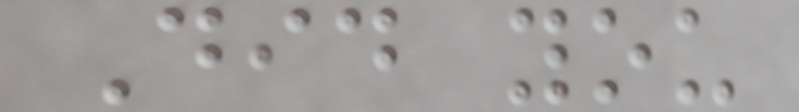Did you
